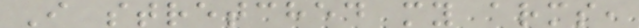I stretched my arms,
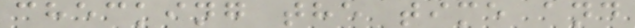checking the time and
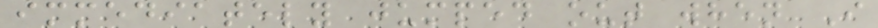immediately jumped out when I
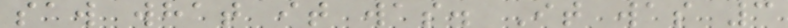saw what it was. It was 3
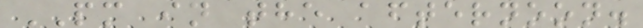PM in the afternoon.
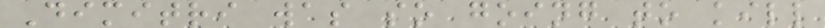Dimitri was so going to kill
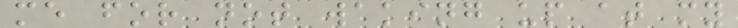me for not waking up at my
